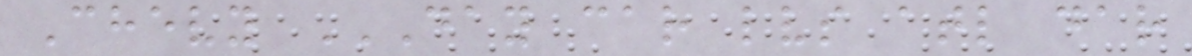Chevy DAY CAR LVS ATL DAR
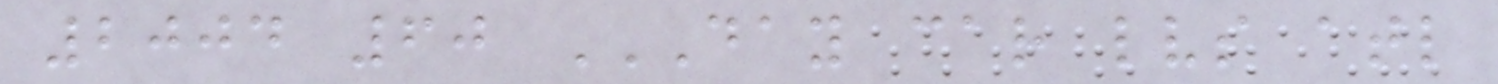2004 60 DAY CAR LVS ATL
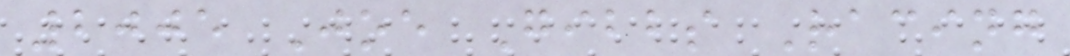2005 Joe Gibbs Racing
